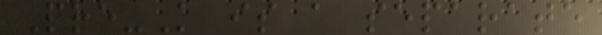Pre-K is a separate
